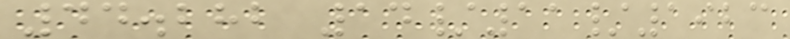44.282 14/11/1923
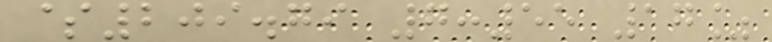$209.79 7:55 17%
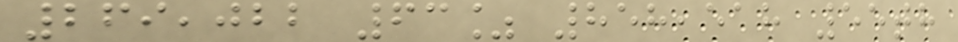269,022 63% 858,518 55th
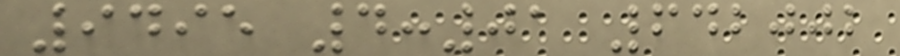9495 4:01 642002
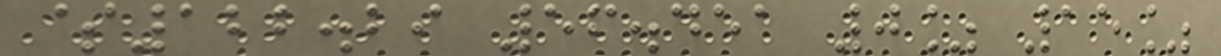$122.29 56.451 0% 15%
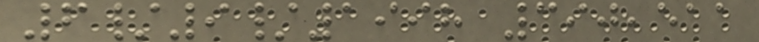6/9/1998 390,511
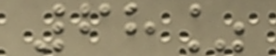68%
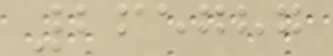265787
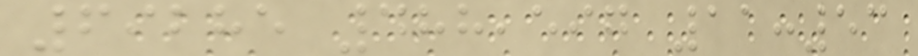69285 488,597 11:53
